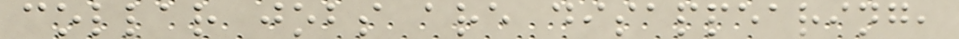collar jobs are disappearing,
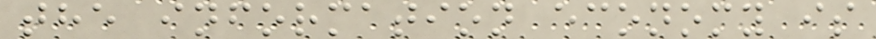the information economy is
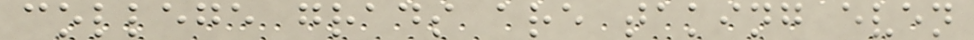college grads are taking even
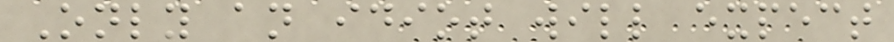Only an idiot will expect
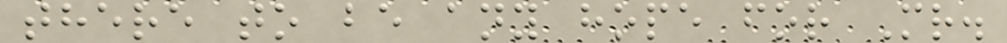there to be any hope for Mr.
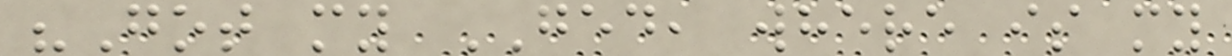"Got my GED, where is my
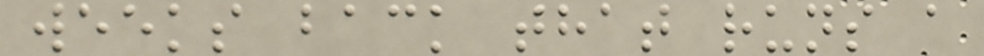weeks back that runs a
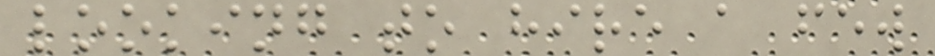looking to hire a few
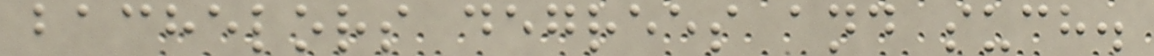bachelors degrees and such.
